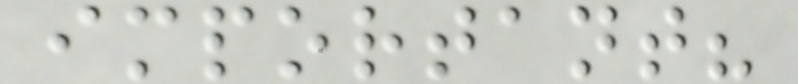important?
